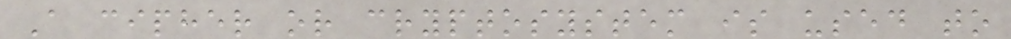A cipher or cryptosystem is used to
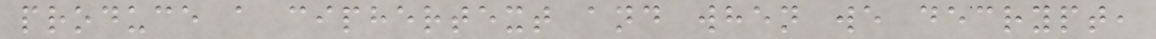produce a ciphertext and when we decrypt,
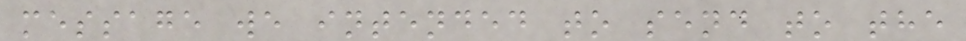message we intended to send to the
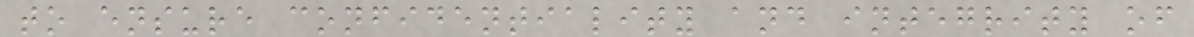to ensure confidentiality and integrity of
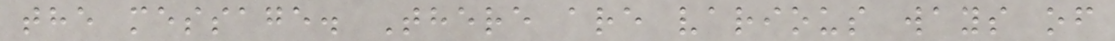the message. There are various ways of
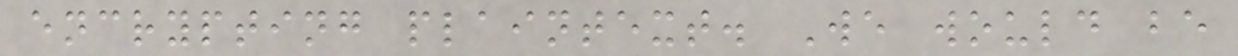encrypting plaintext. We would be
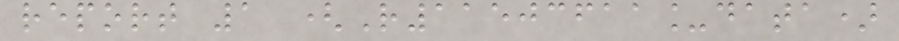report 1 (R11503611_data)
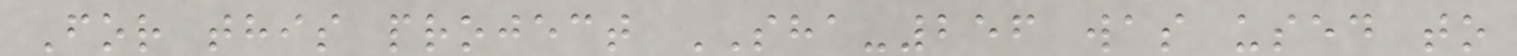For this project SHA-256 was used to
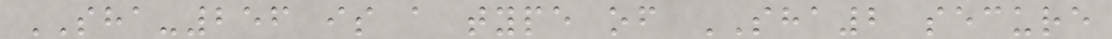SHA-256 is a type of SHA2 secure
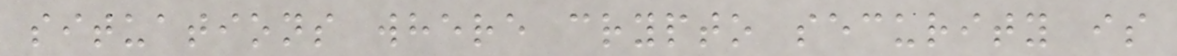situations where crypto security is
